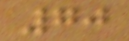70
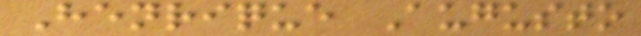Henrique Augusto
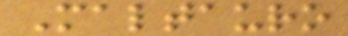Maltauro
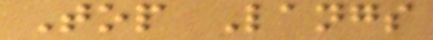Top Langs
